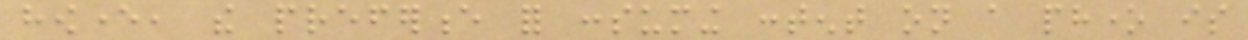however, the preference for consuming content on a phone is
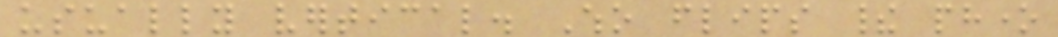usually vertical. Who flips their phone
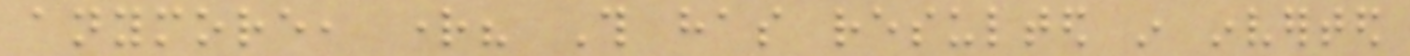anymore, right? This has resulted in inverted
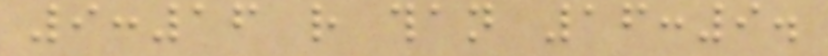9:16 rather than 16:9.
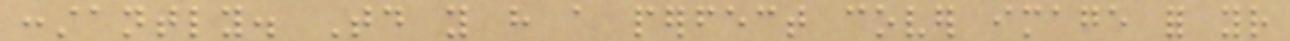constantly. Today you have a perfect cover image for your
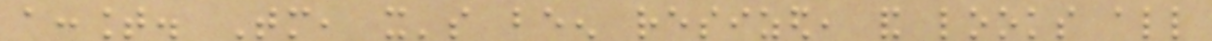account. Tomorrow, it's been resized, and looks all
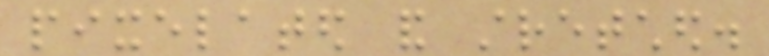pixelated and stretched.
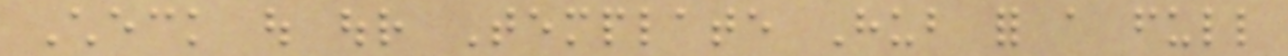Check out our Template Hub for a full
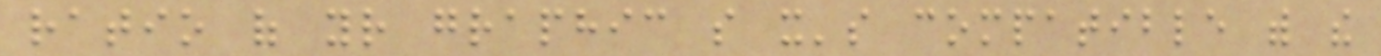ratio of your graphic so it's compatible with the
